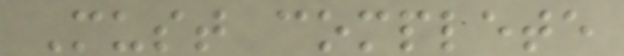Must complete
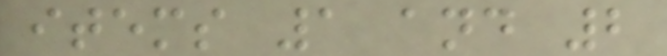items 1 and 2
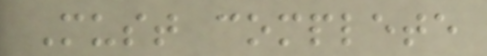Must complete
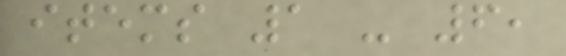items 1 - 6,
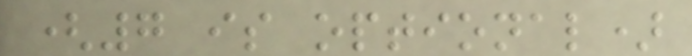(7 is optional)
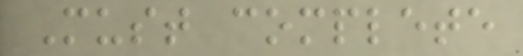Must complete
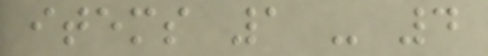items 1 - 4
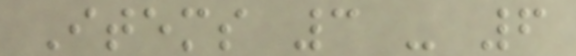Items 3 - 6
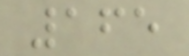165
